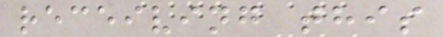receiving this
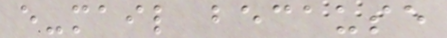e-mail because
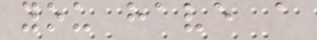you have a
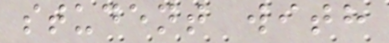student with
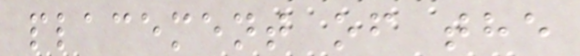placement of the
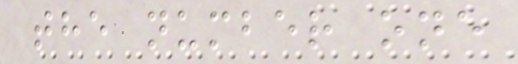the number one
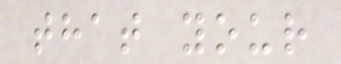that your
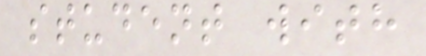student with
